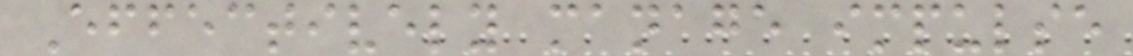Effectively manage impulse
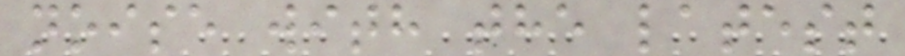noise with the latest
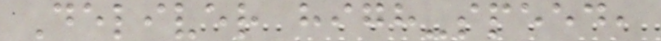Deliver high-speed,
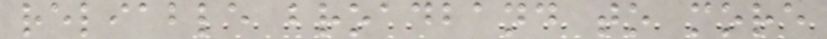reliable broadband to more
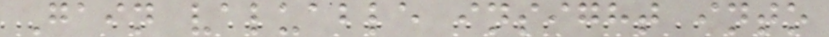Gain valuable insight into
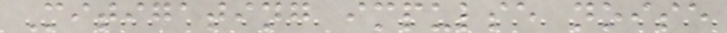Mitigating impulse noise
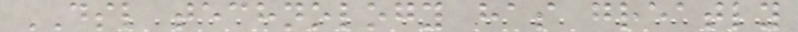DSL technology has greatly
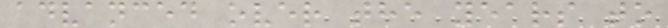advanced over the years to
